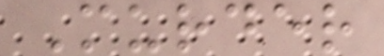Murder
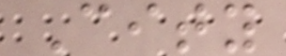City
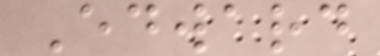Edward
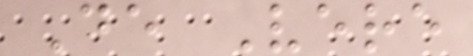De Vere
